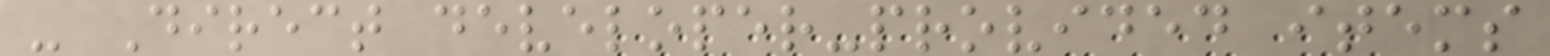- Direct developer-provided items
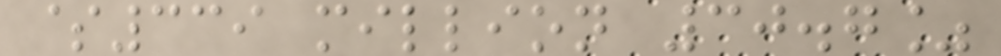$339 million 30.7%
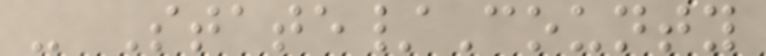- State/County
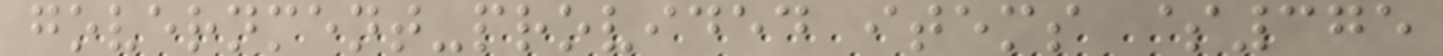government-provided items $375
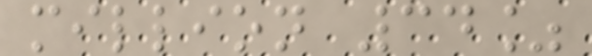million 34%
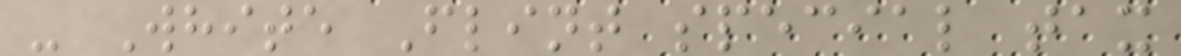- White Flint special tax
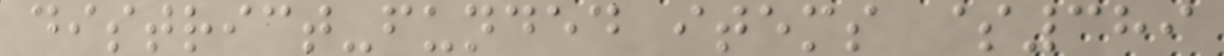district-funded items $389
